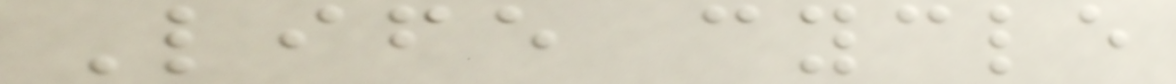Life cycle
